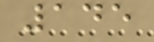145
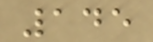145
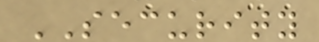SECURITY
